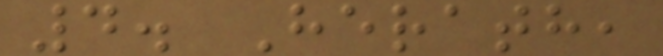4. Herath,
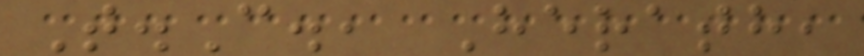T.C., Herath,
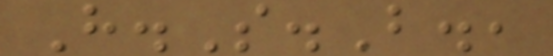H.S.B.,
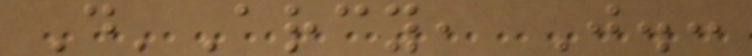D'Arcy, J.:
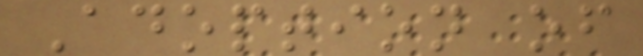Adoption of
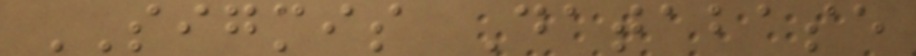SIGMIS Database
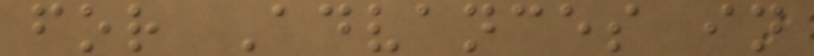for Advances in
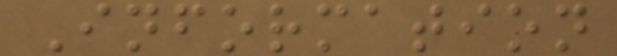Information
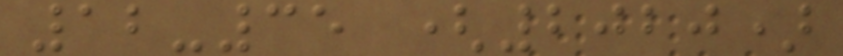12-35 (2020)
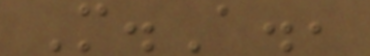M.A.,
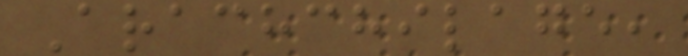Arachchilage,
